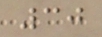30
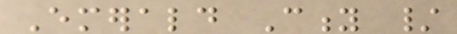Emerald City /
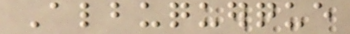Albuquerque
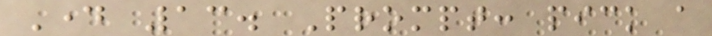Day 13. Prompt: pick a
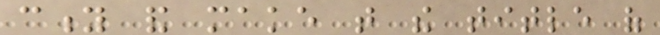city and make that the title of
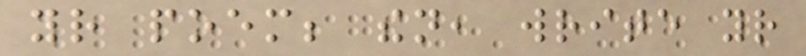your poem; then, write your
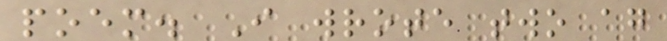poem. I wrote two again
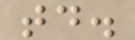today.
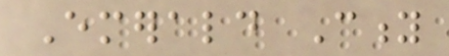Emerald City
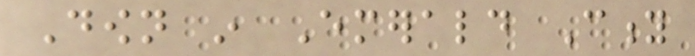Down in Emerald City
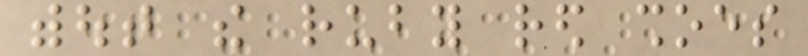without the ruby red shoes
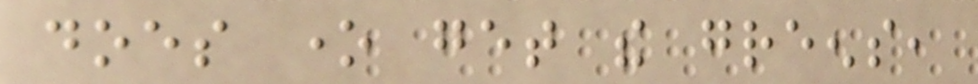does one get the greens,
